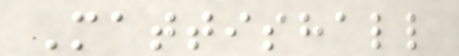Mattishall
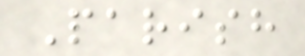Parish
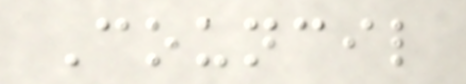Council
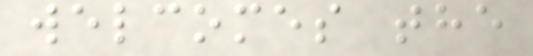welcomes the
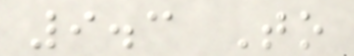9.3 To
